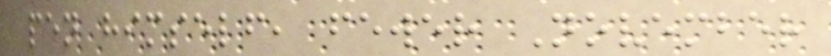pen himself, fewer November
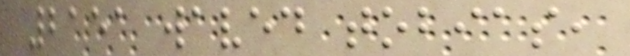2151 waved tobias,
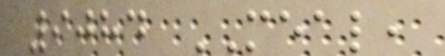9084 MEAL,
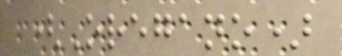(Oregano)
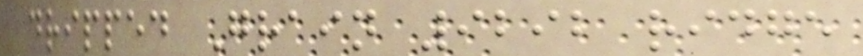dripped Grain 9292 ridge
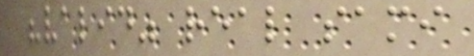"valid" real sami
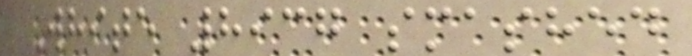White 8937 smashed
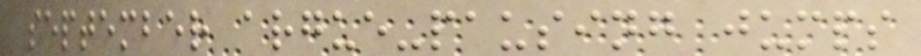september argue-pausing jumps
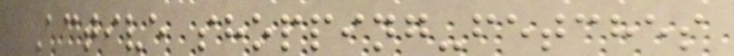Active shopping-fetches
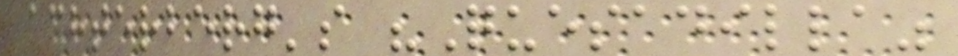achterberg's "Quesadilla"
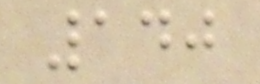140
